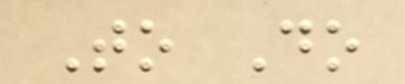To Do
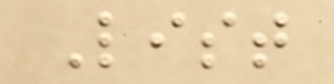List
